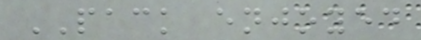PACK enjoyed
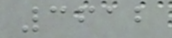3612
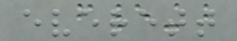everett
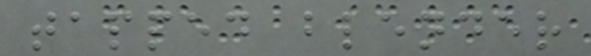tapped blender
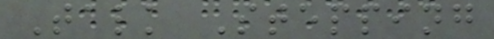Talk Stepping
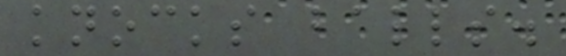knocks balls.
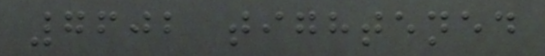7602 tightened
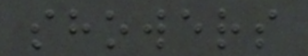showers
